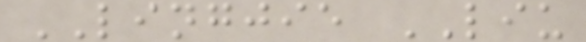LINGJIE LIU
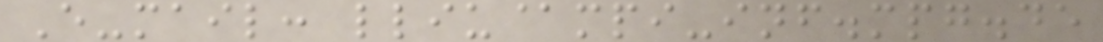E-mail: lliu@mpi-inf.mpg.de
